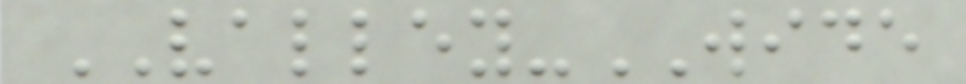VALLEY-WIDE
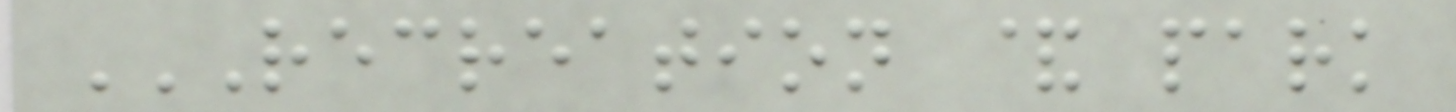RECREATION & PARK
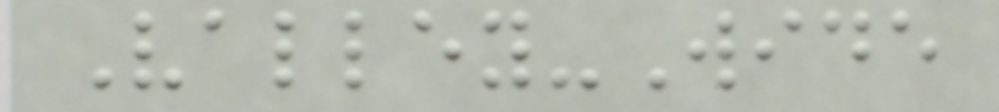Valley-Wide
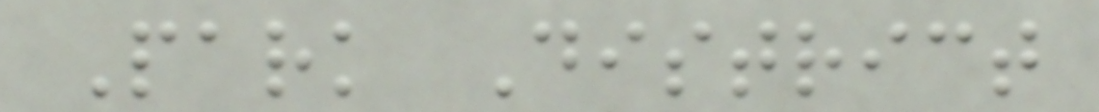Park District
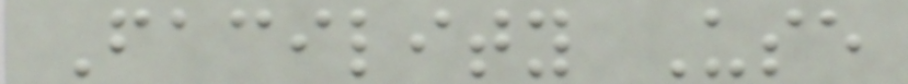Facility Use
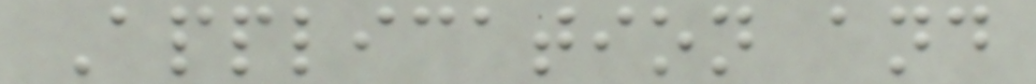Application and
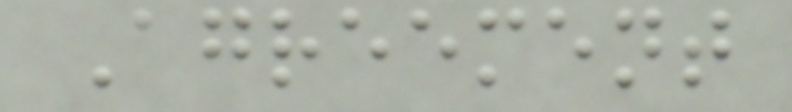Agreement
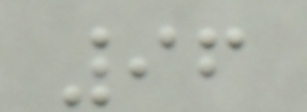96
